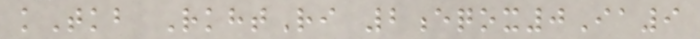kTkb RkhtRi 2eqox0Ia9
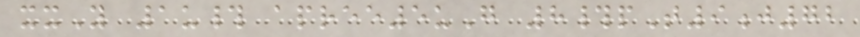xxY 1u# apree5uG 8#pT9j72
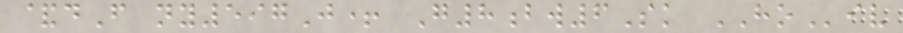&dF ny597J+ G8bw6Sk HOiv
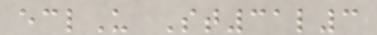eclU St31l3
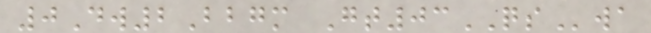0Dw2Bbgm Gt03QSwa
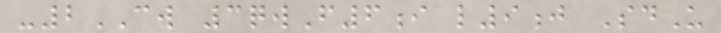-2CW 3qwF6i l9j SdU
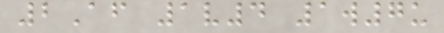2Af 1v4 1w7u
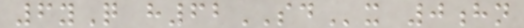6yQ h62SDx 0hn
